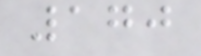170
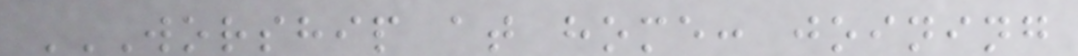WORSHIP AT HOME: JOINING
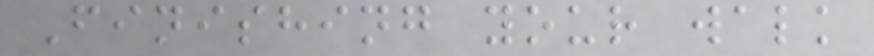Finishing your walk
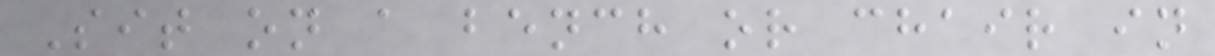Sit on a bench or chair in
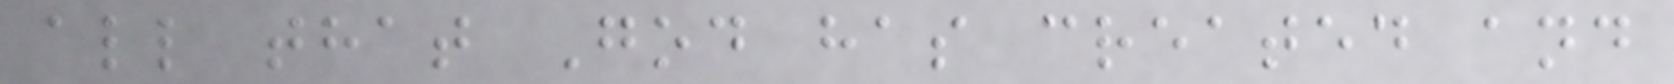all that God has created and
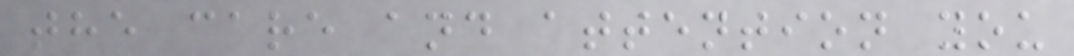the care and attention you
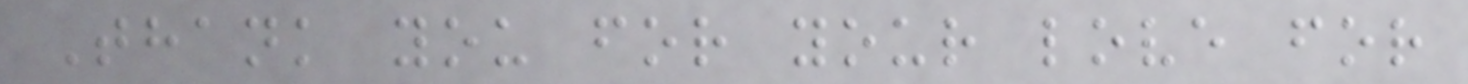Thank you for your love for
